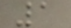1
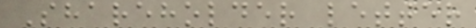Shareholder letter
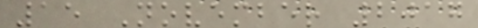15 November 2017
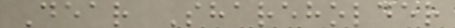Dear Shareholder
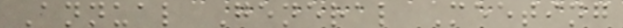Annual General Meeting
